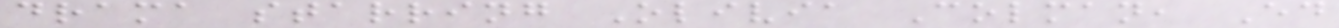drama starring Olivia Colman, Ed
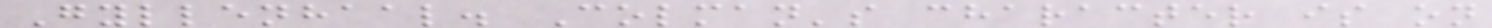Gyllenhaal. Colman's character is on
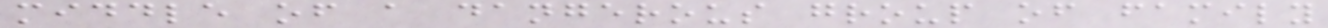middle of a dangerous group of family
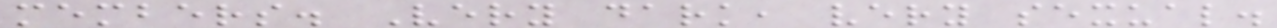members. Very dark, very sexual.
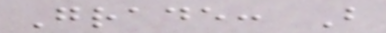Grade: B
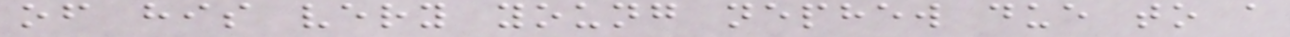of his very young nephew due to a
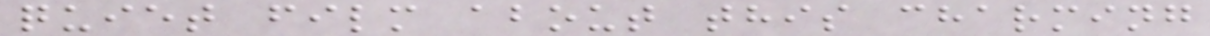quiet film about this charming
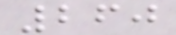260
